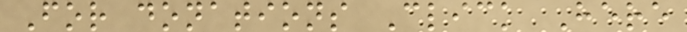For donations Click Here
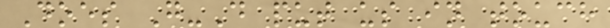Does G-D put us in touch
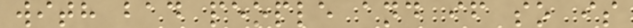with bad people and if so is
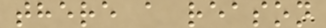there a reason
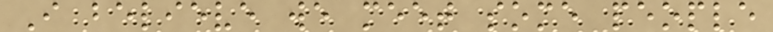I believe we meet some people
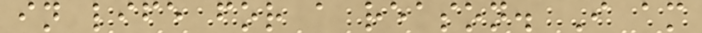in life for a reason. I am
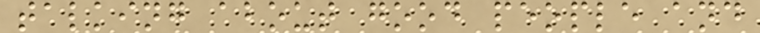talking about good people and
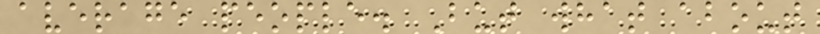average people. But what about
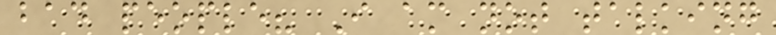bad people? I am not talking
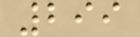299
